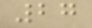27
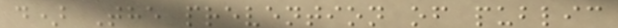d) The prevention of public
